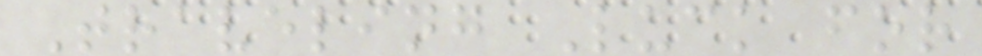Traveling Luck for
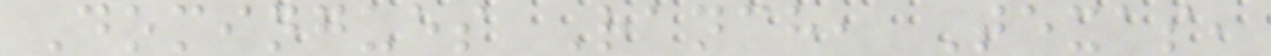Domingues Ranch, Texas,
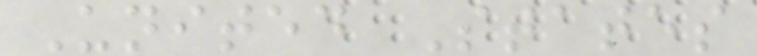United States
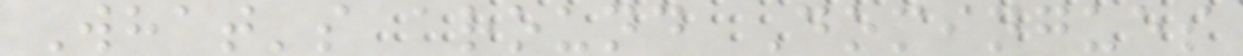What's around Domingues
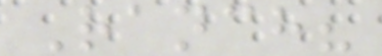Ranch?
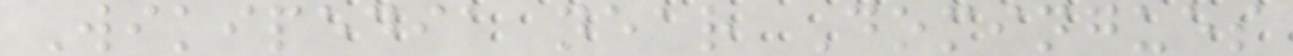Wikipedia near Domingues
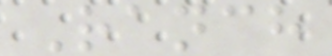Ranch
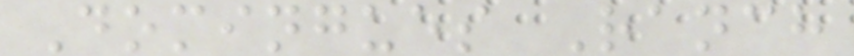Domingues Ranch
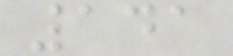141
